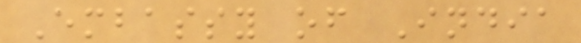Embassy of India
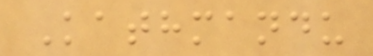Kathmandu
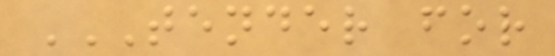TENDER FOR
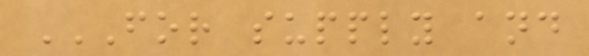FOR SUPPLY AND
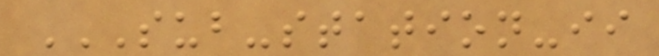SUB-STATION-II
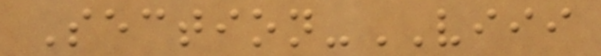Section-VIII
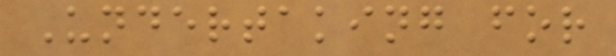Undertaking for
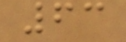63
